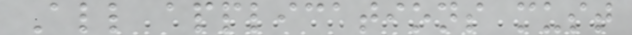All applications must
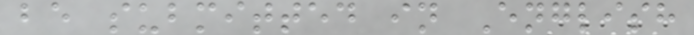be submitted in English
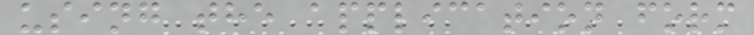using the application form
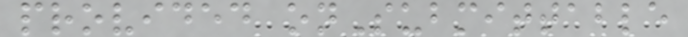provided onSubmittable
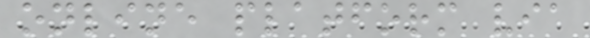online platform via
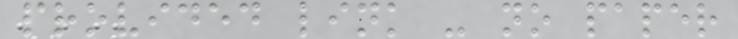provided link - no paper
